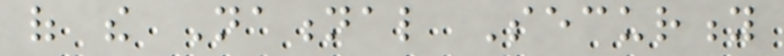of the National Security
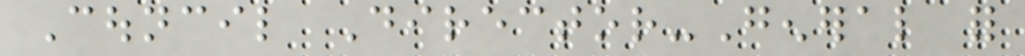Council Director-General for
